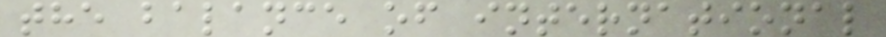the balance of international
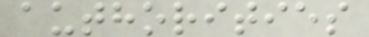authorities
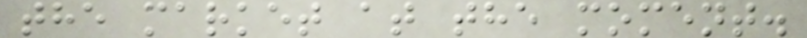the market at the moment.
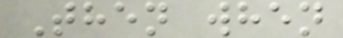Then when
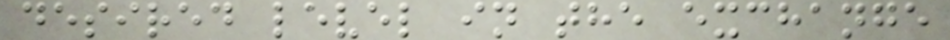desired level in the exchange
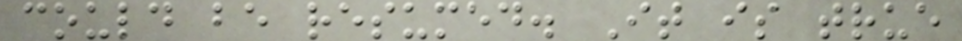could be resumed. It is true
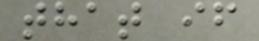that if
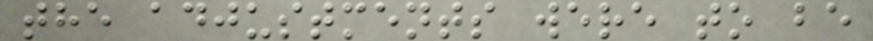the adjustments were to be
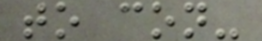to con-
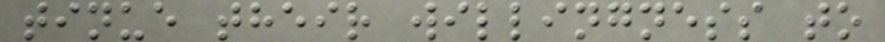tinue their willingness to
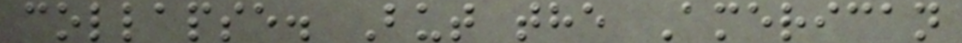collapse. But the American
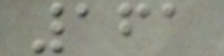161
